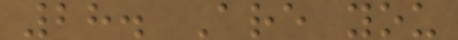28. Are you
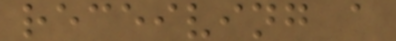receiving a
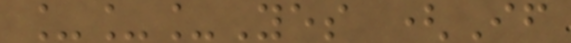___Yes (If
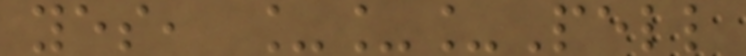yes, ___Pell
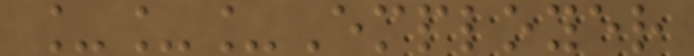___Employer
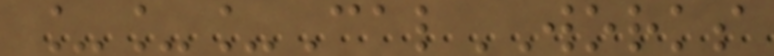___CalWORKS
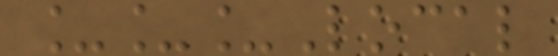___Local
